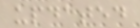updated
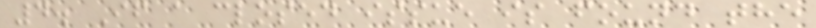4. If a closed issue is found the
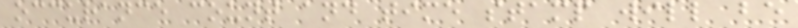occurance count and time stamp will be
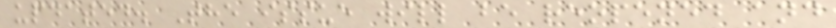updated. The issue will be reopened and
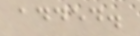added.
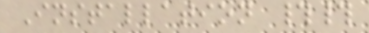Installation ##
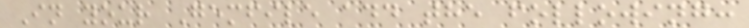In your Gemfile add the following:
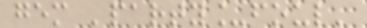gem 'party_foul'
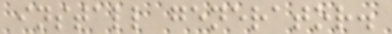install generator.
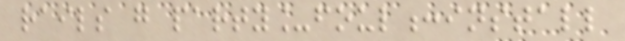rails g party_foul:install
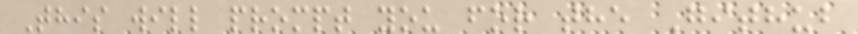This will prompt you for the Github
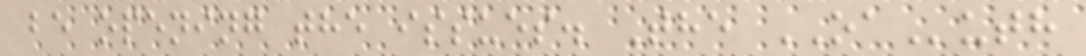be opening the issues. The OAuth
